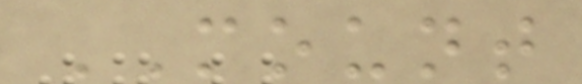MOUNT
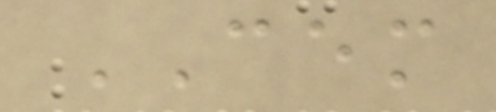CEM
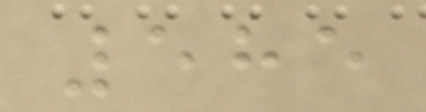585
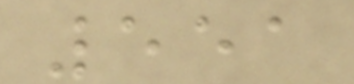551
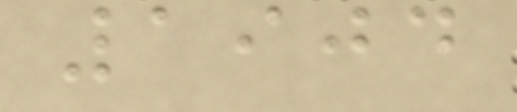1904
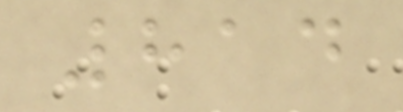814
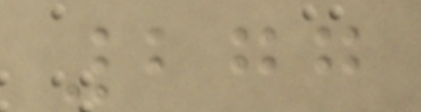277
